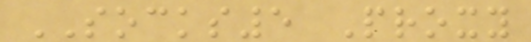SOCKS5 Proxy
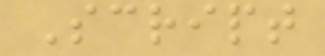Script
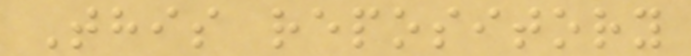This repository
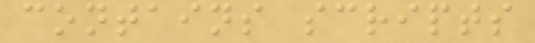contains scripts
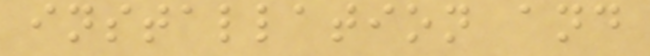installation and
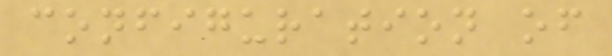configuration of
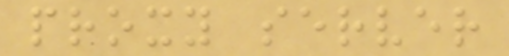proxy server
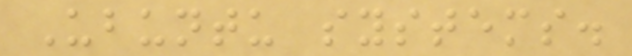Ubuntu systems.
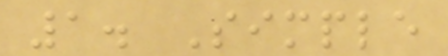1. Simple
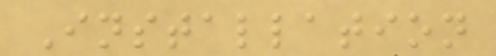Installation
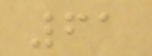61
